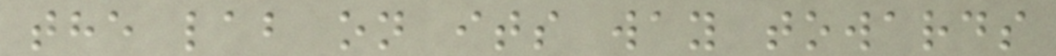the lab on its way towards
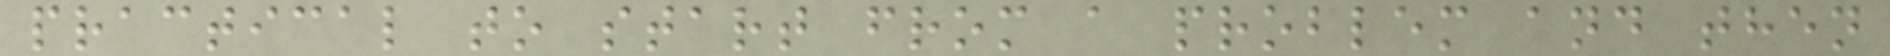practical to start from a problem and then
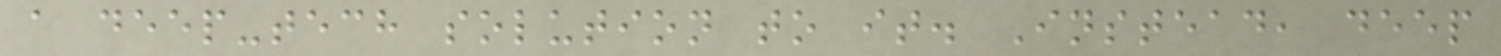a deep-tech solution to it. Instead, deep
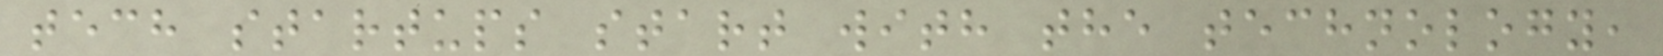tech startups start with the technology,
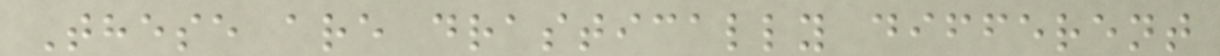These are drastically different
